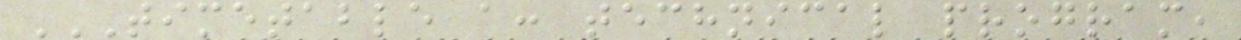TIMETABLE A: TECHNICAL PROGRAM,
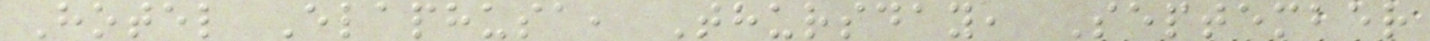Hotel Elaphusa, Thursday, September
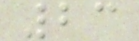23
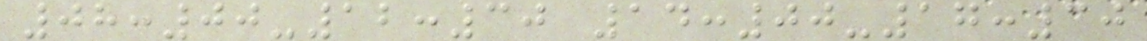08:00-12:30 14:00-17:30
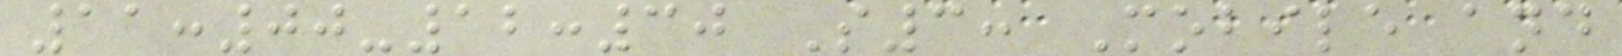11:00-12:30 S3: Mobile and
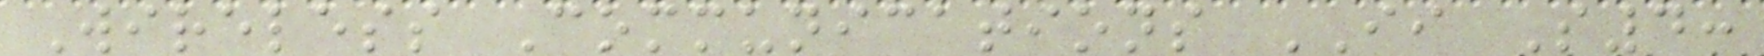Wireless Communications II S4:
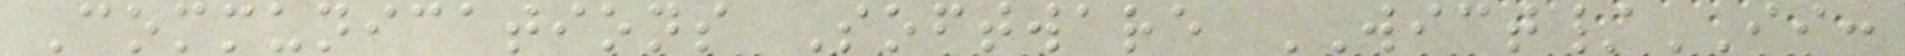Communications Software WICT/II:
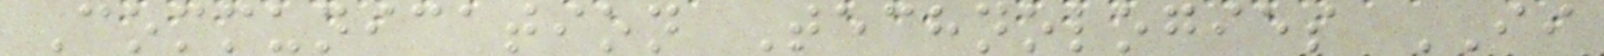Communication Technologies II
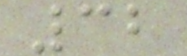32
